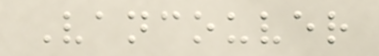Vancouver
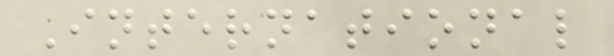International
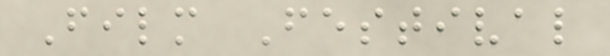Film Festival
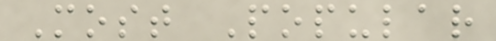Most Popular
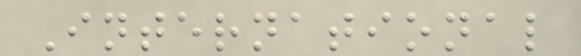International
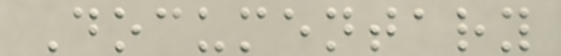Documentary
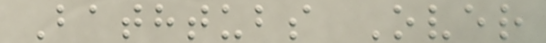Bathtubs Over
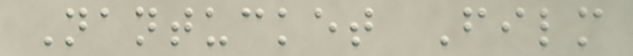Nantucket Film
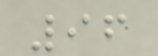96
